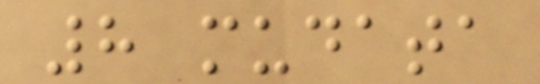8 mudata
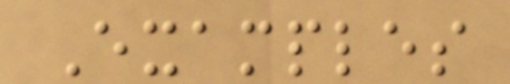Examples
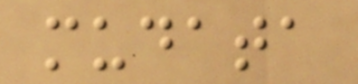mudata
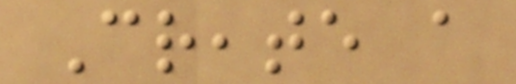Create a
